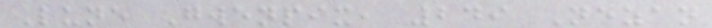Lune Gwenpix, 249 Nezan
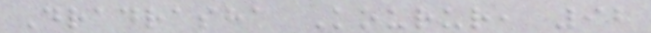Dradrasha Kourur, 92
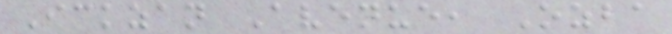Ickzan Avenue, Ozba
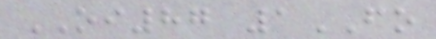OI87 1FO
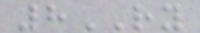8RY
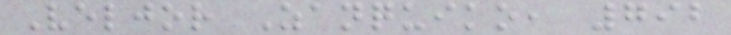Veljor Zanquiko, 792
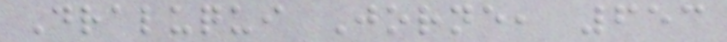Draluqui Jorne, 653
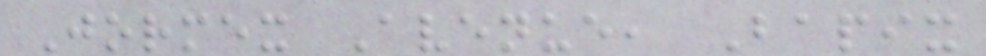Jormex Avenue, Bapix
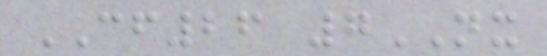CF26 7NX
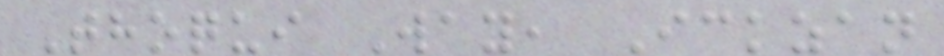Thoqui Way, Ickzan
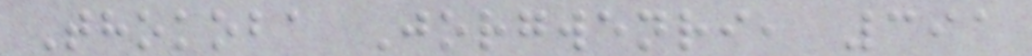Thokoba Jorgwenri, 391
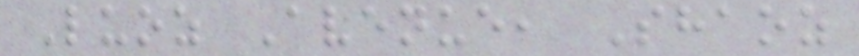Luoz Avenue, Shaoz
